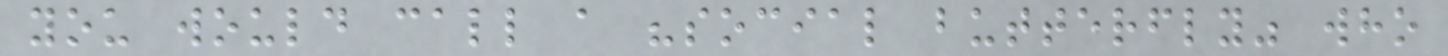you would call a "social butterfly" who
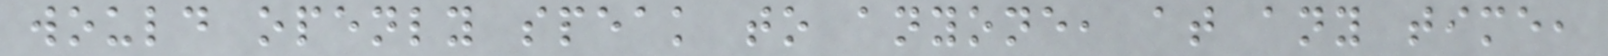would openly speak to anyone, at any time,
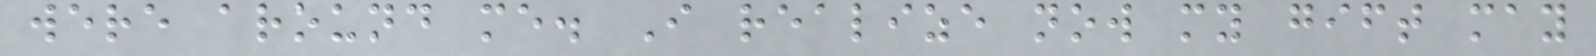were around me. I realize now my gift may
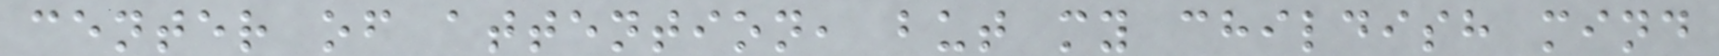center of attention, but my childish mind
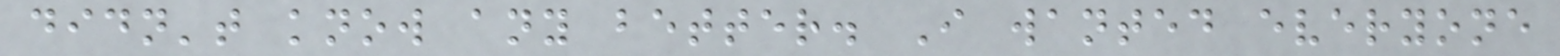didn't know any better. I wanted everyone
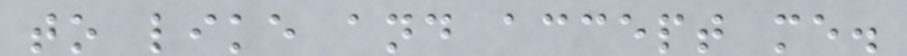to like and accept me.
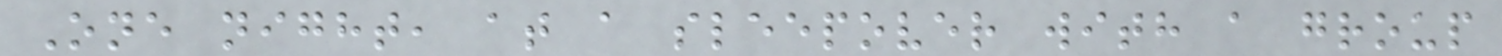One night, at a sleepover with a group
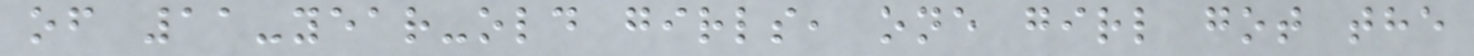of 11-year-old girls, one girl got the
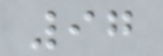97
